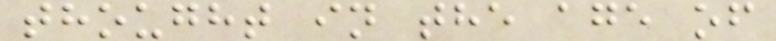thought in the age of
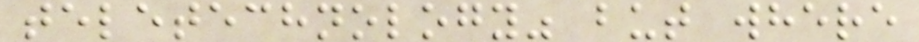teletechnology" but where
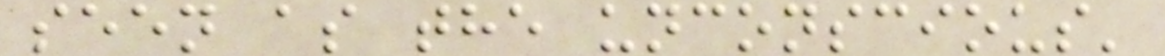seen as the unconscious'
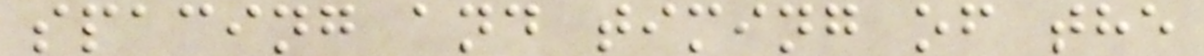spacing and timing of the
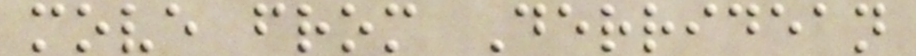move from Derridean
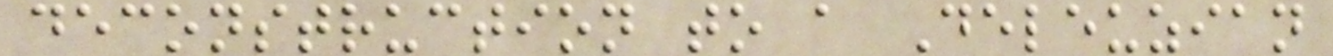deconstruction to a Deleuzian
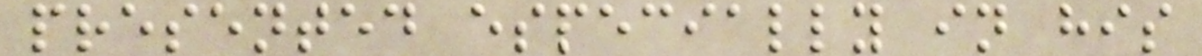presented especially in his
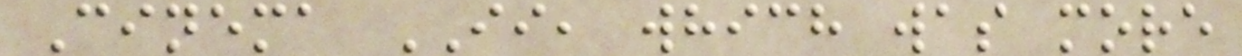Cinema II, which was more
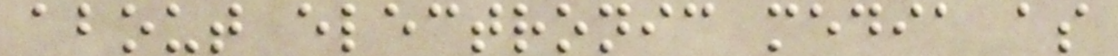about electronic media as
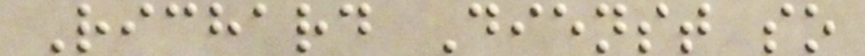Richard Dienst so
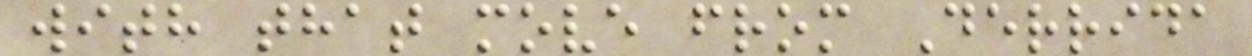with that move from Derrida
